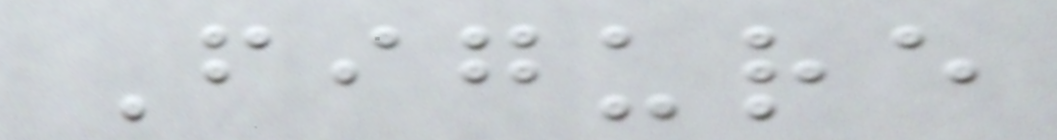Figure
